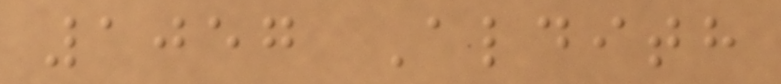1057 Aldith
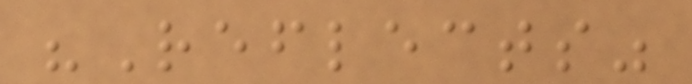"Reflects"
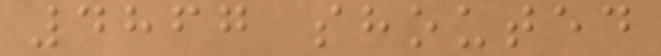4867 shouted
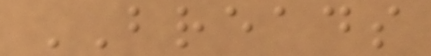BREADS
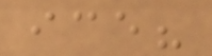ice?
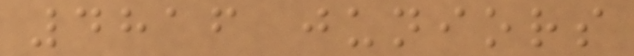4816 juniors
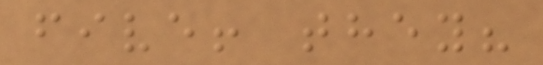five! they?
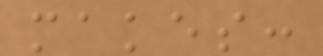makes:
